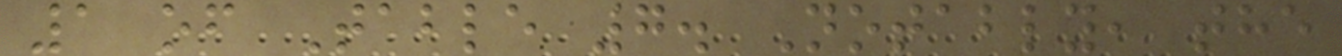1 of Table 7. Notably, the
